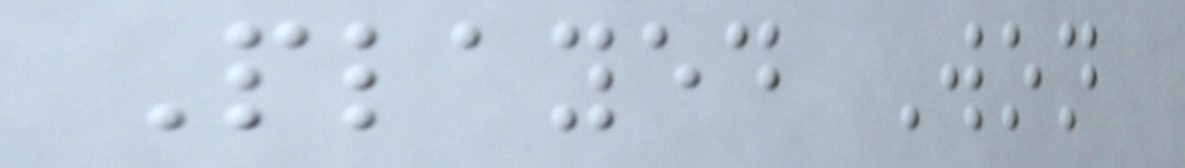Played Won
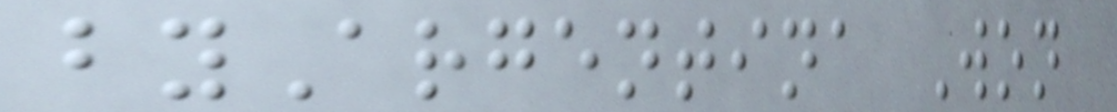byArgentina Won
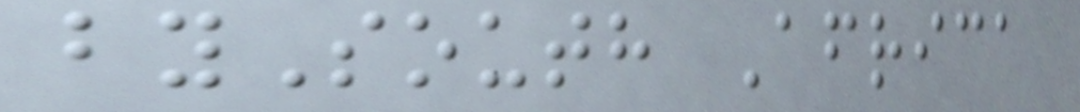bySouth Africa
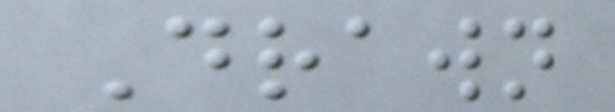Drawn
